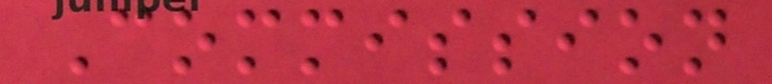Commission
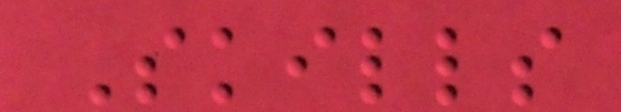Skills
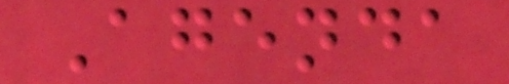Agenda
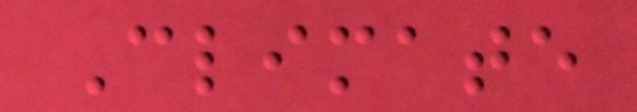Climate
